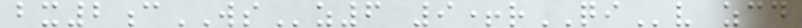bx2cWSz6 9+rQIv zcd
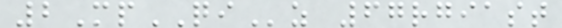2MpQIz 67rgiast
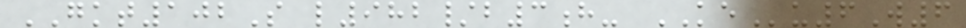GKT102S l982/b3h- KEu6W6
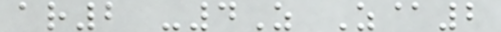ar2 -4Z Z@2
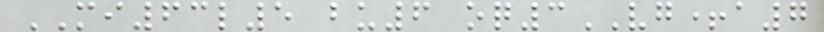MI63l5 bu6 oq3VG+a7
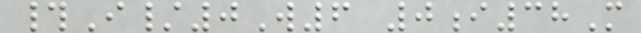#I/0W6 0i38M
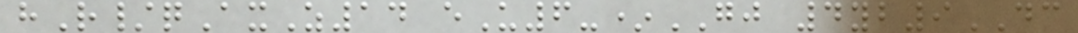hR/qAxZ14 eU6-*GJ 4yb9DC
